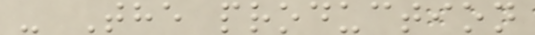- The production
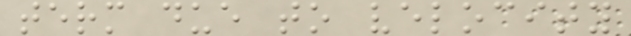term due to velocity
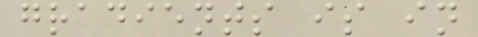gradients is in
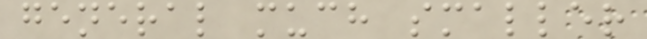general much smaller
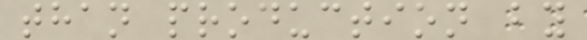than production by
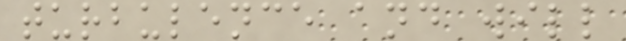turbulence and will
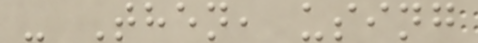- Then, using
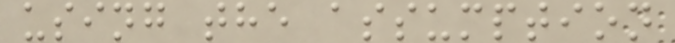using the assumption
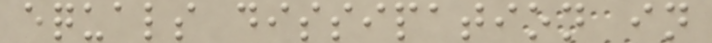equals dissipation in
